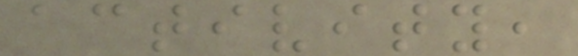activity,
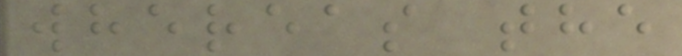whereas the
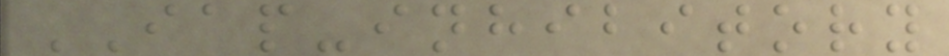IAP-inhibitory
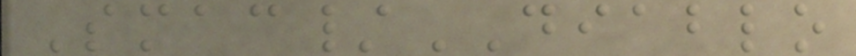Smac/DIABLO
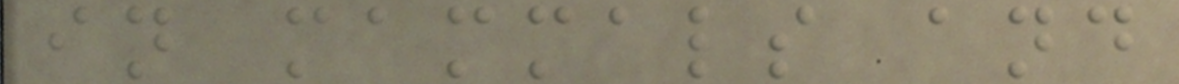in mammals and
